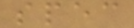spec
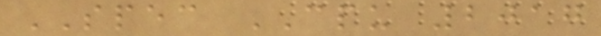SPEC CPU 2017
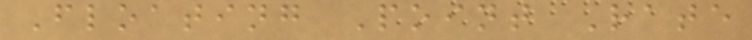Floating Point Rate
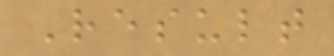Result
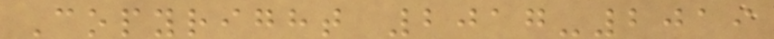Copyright 2017-2019
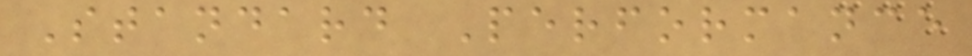Standard Performance
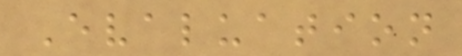Evaluation
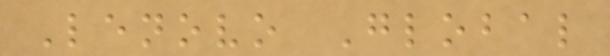Lenovo Global
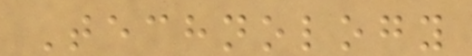Technology
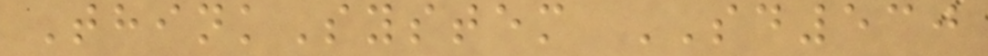ThinkSystem SD530
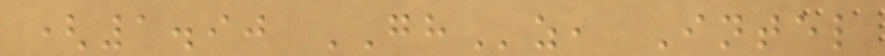(1.90 GHz, Intel
